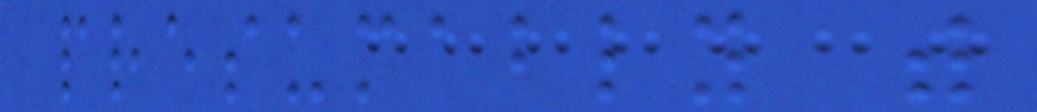presumably with
